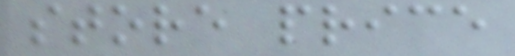store price
